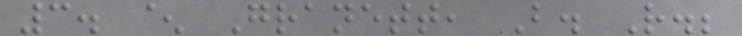3. ^ Granett, B. R.;
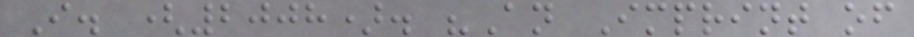I. (2008). "An Imprint of
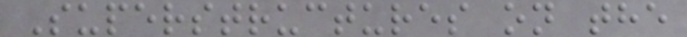Superstructures on the
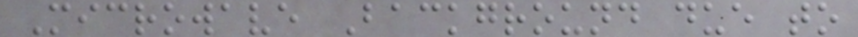Microwave Background due to
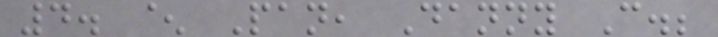4. ^ Pan, Danny C.;
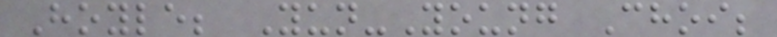Hoyle; Yun-Young Choi;
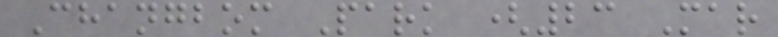Changbom Park (23 Mar
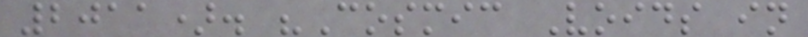2011). "Cosmic Voids in
